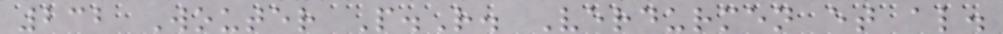232 Wouter P.R. Verdurmen et al.
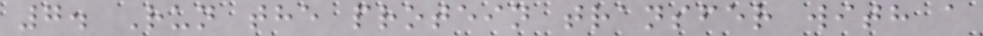7. Run the protein transfer with a
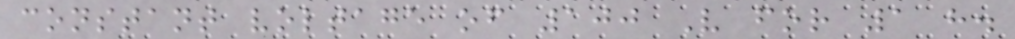constant voltage of 100 V for 1 h.
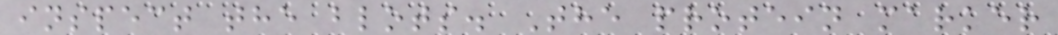inspect the blots. The protein marker
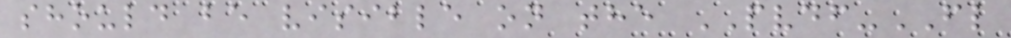should be visible on the PVDF-FL
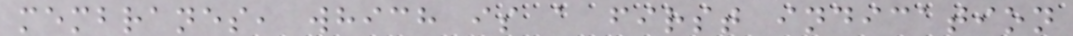membranes, which is a first indication
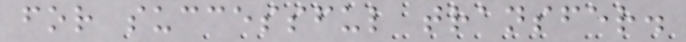for successful transfer.
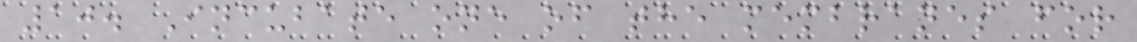10. Incubate one of the membranes for
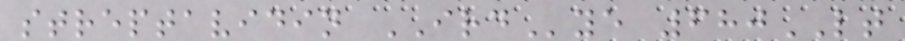streptavidin IRDye 680LT
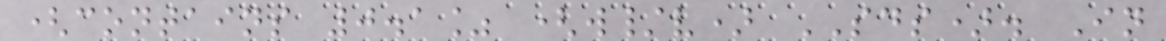(contains 0.1% (w/v) SDS). In
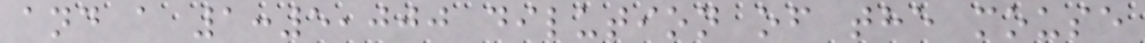and a 1:5,000 dilution of the mouse
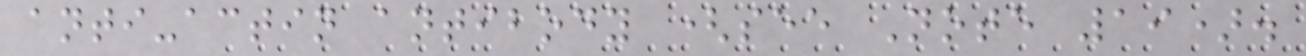anti-actin antibody (see Note 19).
